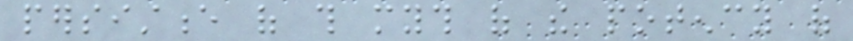persistence of this myth of the potency of
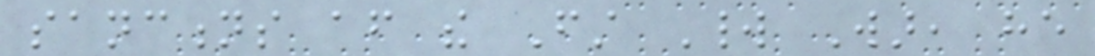sanctions after the First World War, he
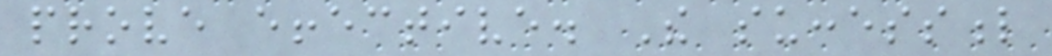prove effective. The successful
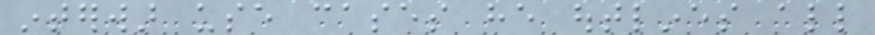interwar use cases he outlines all
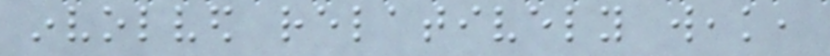involved relatively weak,
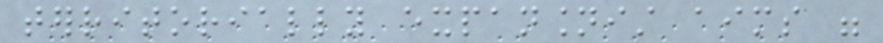territorially expansionist aims were
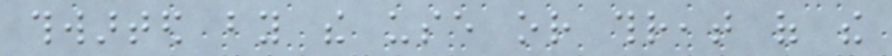thwarted by the use or threat of the
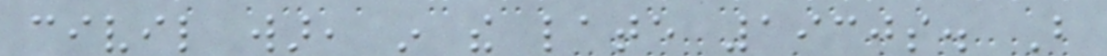civil war, in the late 1930s. But
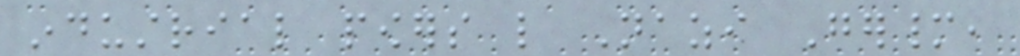industrial powers like Nazi Germany,
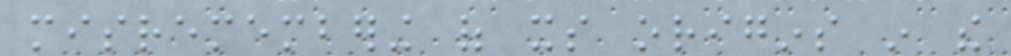misremembering of its origins in the
